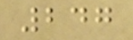247
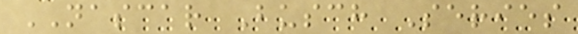NASCAR Busch Series
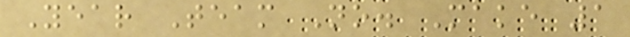Year Team No. Make 1
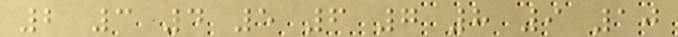2 3 4 5 6 7 8 9 10
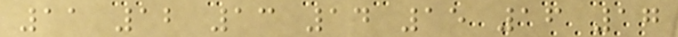11 12 13 14 15 16 17
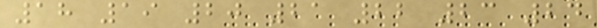18 19 20 21 22 23 24
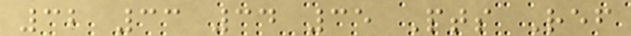32 33 34 35 Pts Ref
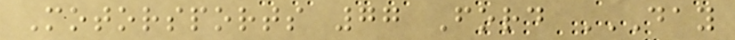Motorsports 77 Ford DAY
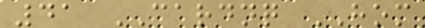41 CARDNQ HOM
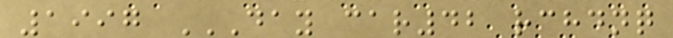1997 DAY CAR42 RCHDNQ
